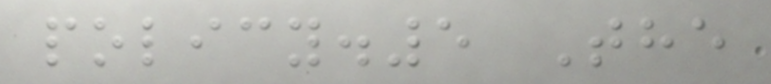policy.5 The
